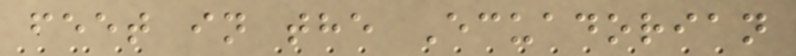feet in the Ecuadorian
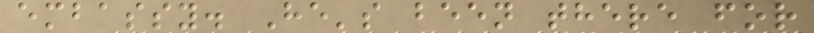embassy. He's been there for
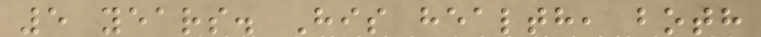5 years. His health, both
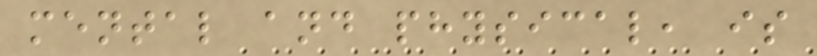mental and physical, is
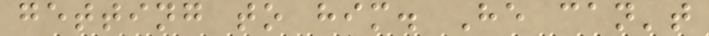getting to him. He can't
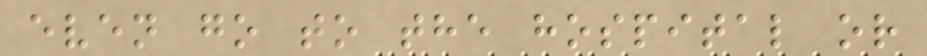even go to the hospital or
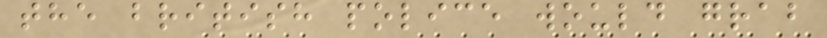the british police would grab
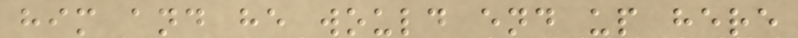him and he would end up here
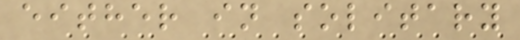either in solitary
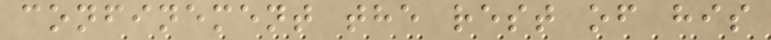confinement the rest of his
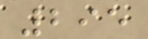295
